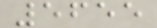5655
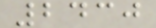2430
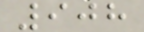908
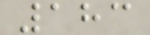183
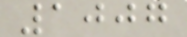1007
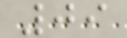09
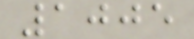1005
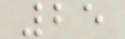25
